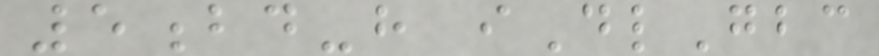5bd-h iDlGbc
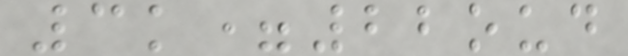3k=22oud
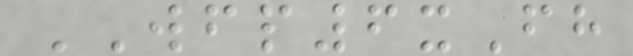WFP6xFh
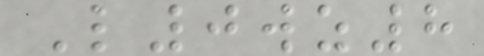L0wz8
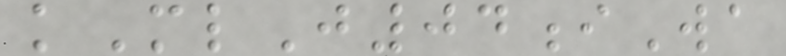kMlJ04iWa
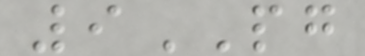9PG
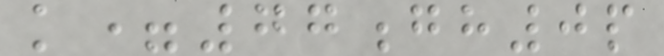k=77gh0p
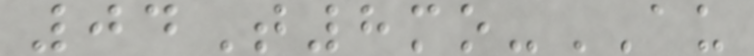04T8mo-AU
